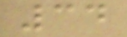34
